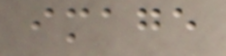image
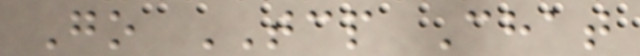Go TCP Chat
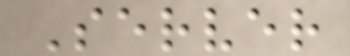Server
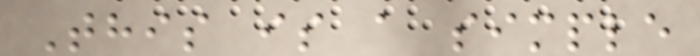This is a simple
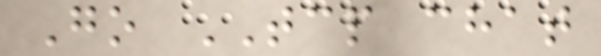Go TCP chat
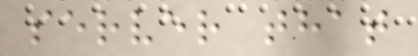server that
